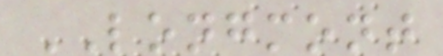LONGMONT
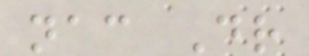nac Dr
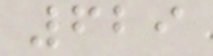629
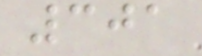301
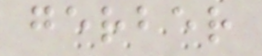gerber
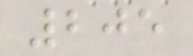205
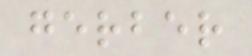gerber
